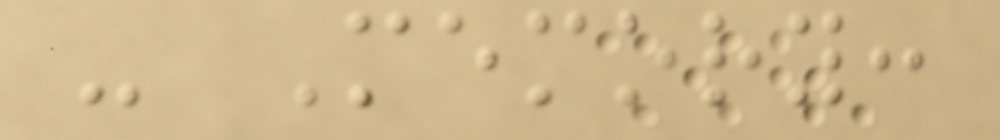- Memory:
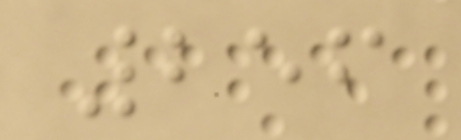256
